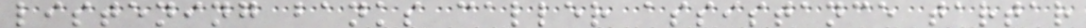listening banks caller assistance tartar
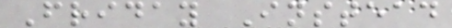Friday Instead
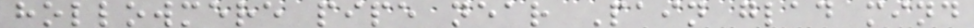hollowmere pipe near Pain glad mind
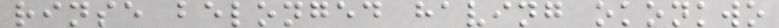rinse belonged having okonkwo
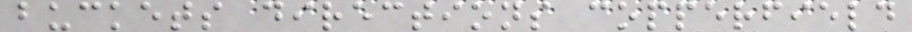buckets directions copperfield
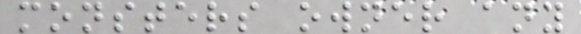monsters owner any
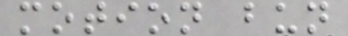motion bun
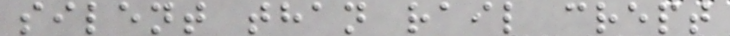silent than rail crept
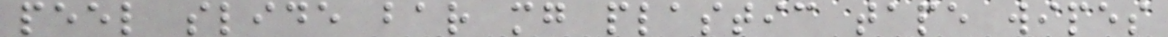peel slide bar mg plastic tape wipes
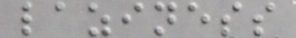laziness
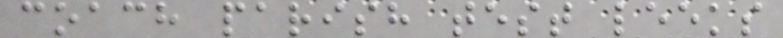coach parish test leeks
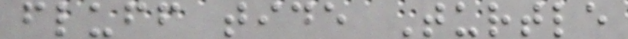fluff tide Turtle
